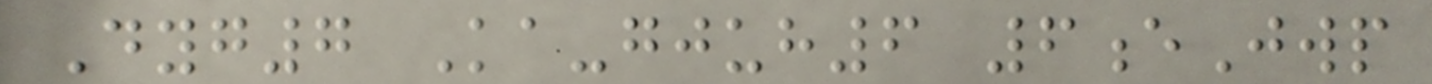Dyg7 Ka-gjuh6 6eJwp
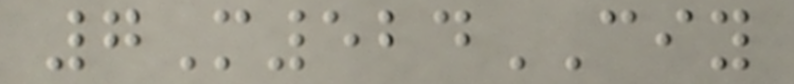7M524CIY
